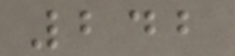242
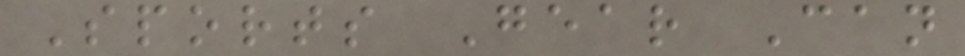Sports Gear Can
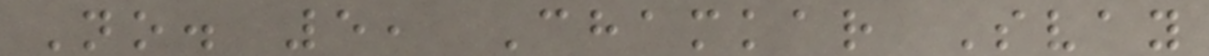No. 5, Chamkar Svay
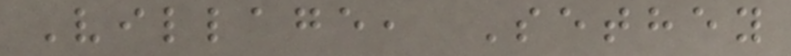Village, Sethey
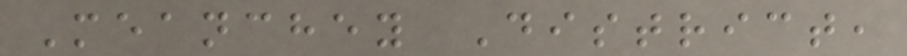Meanchey District,
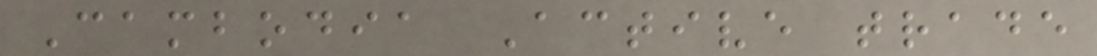Cambodia Active trade
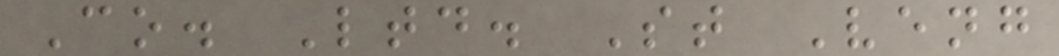Co. Ltd. St Veng
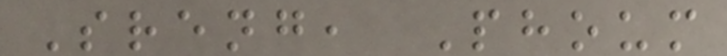Sreng, Phoum
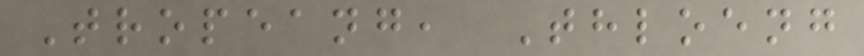Tropeang, Thloeng
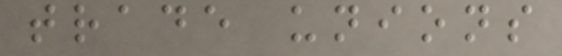trade unions
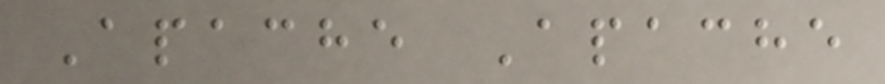Apache Apache
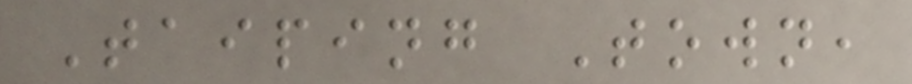Taiping Town,
